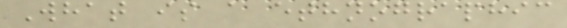What is a ethnographic
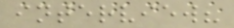interview?
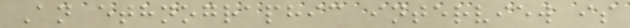An ethnographic interview is
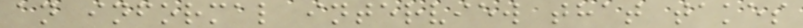an informal interview that takes
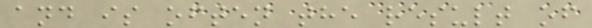and is often the result of
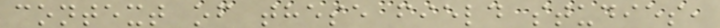context of these field studies,
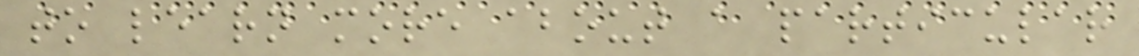to learn more about a particular
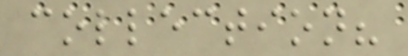collection?
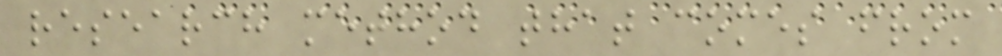research method that comes from
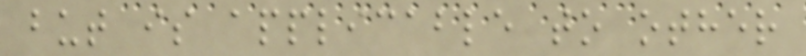but is applicable to other
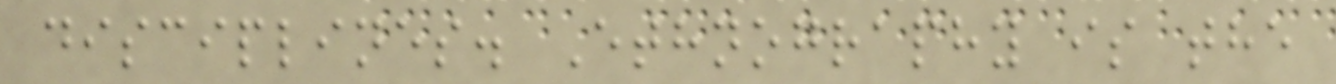disciplines. Ethnography is the
